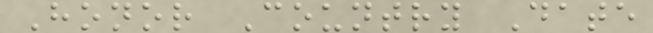Honor Country Date
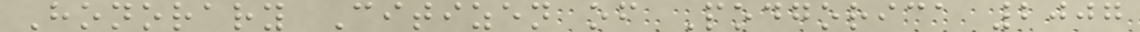Honorary Citizen of Podgorica 2007
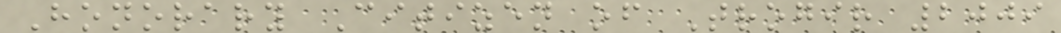Honorary Citizen of Trogir 2009
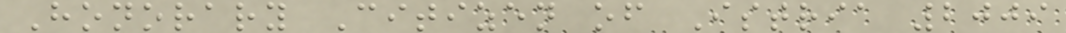Honorary Citizen of Istria 2009
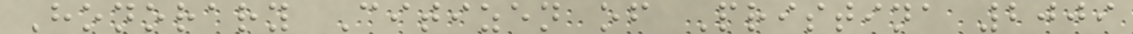Honorary Citizen of Pristina 2009
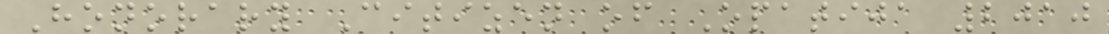Honorary Citizen of Opatija 2010
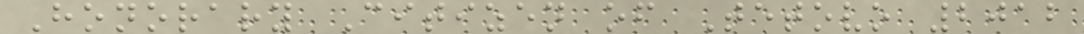Honorary Citizen of Tetovo 2012
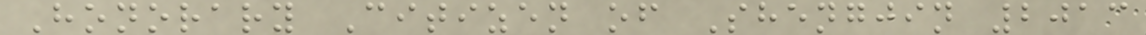Honorary Citizen of Shengjin 2013
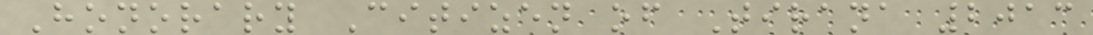Honorary Citizen of Tirana 2013
